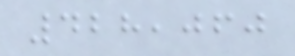428,060
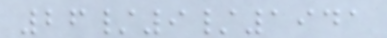26/9/1941
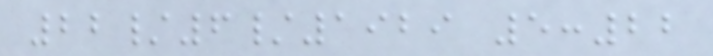22/6/1929 5:22
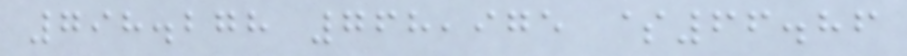798.278 768,975 $66.86
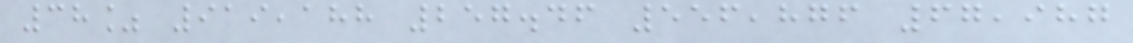38% 919,188 257.46 556,876 67,987
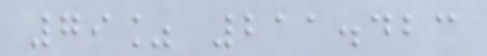79% 211.423
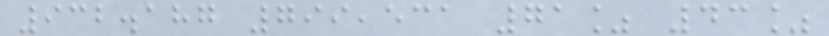932.187 799,531 71% 43%
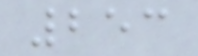253
